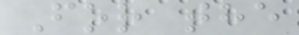For the
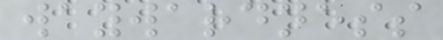waywardness
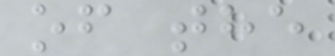of the
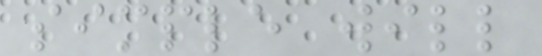simple will
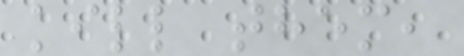kill them,
